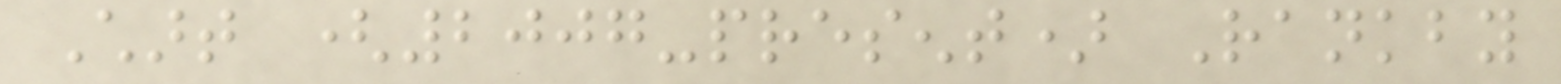Chart (2007-present) Rankby
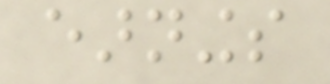earnings
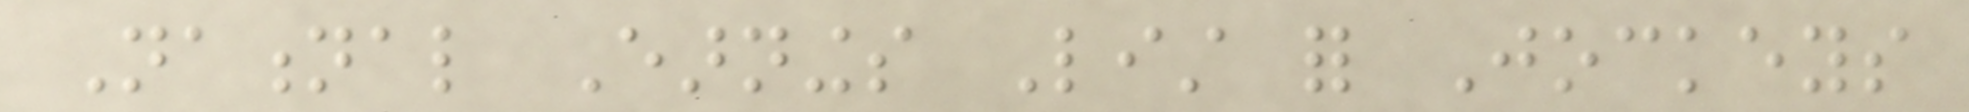National Earnings List for Jockeys
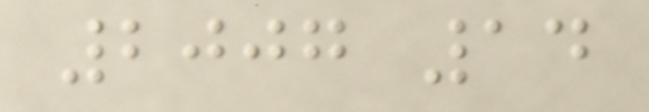2007 14
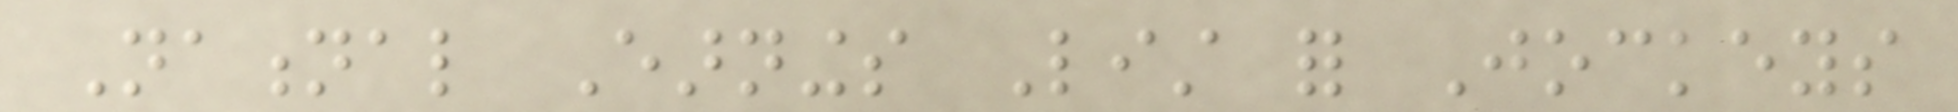National Earnings List for Jockeys
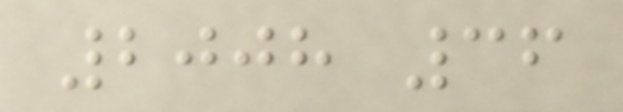2008 36
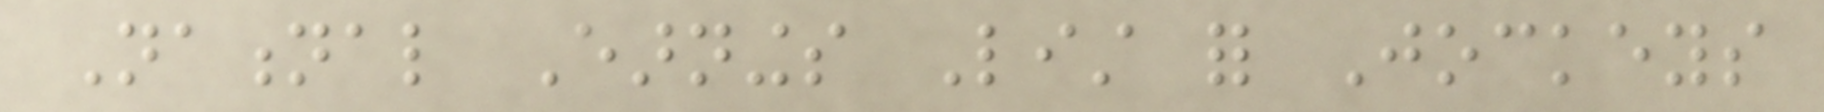National Earnings List for Jockeys
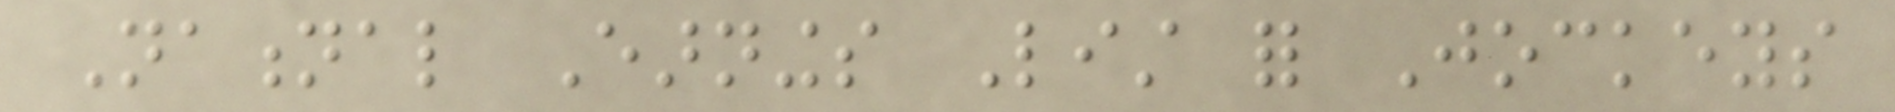National Earnings List for Jockeys
